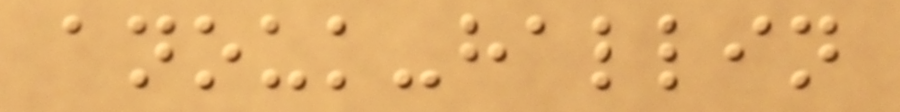anouk-hallin
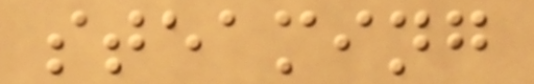steaming
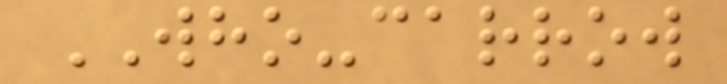WHO-carrow
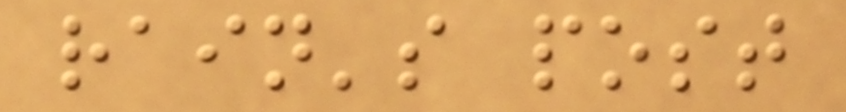rain's post
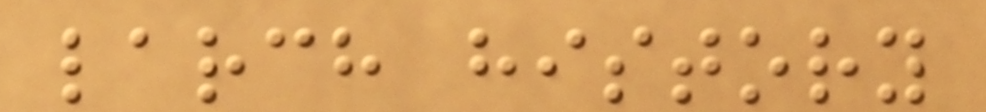larch history
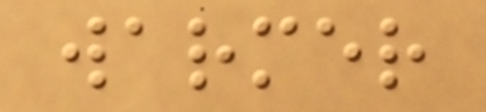warmer
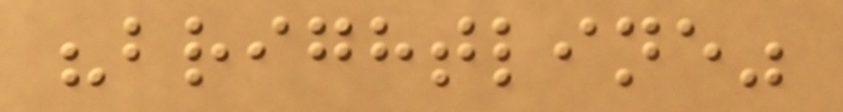"brightline"
